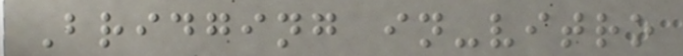Bridging in-vitro
